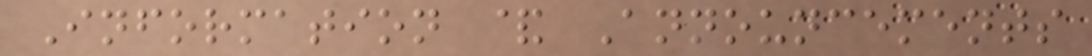Information & Announcements
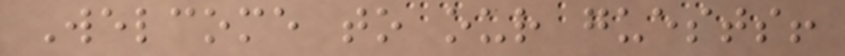Welcome to our guests!
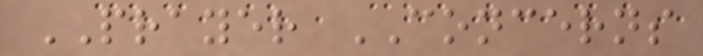PRAYER CONCERNS
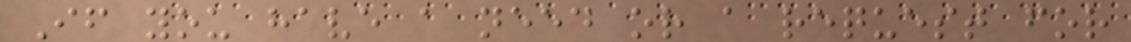If you have a need or a request for
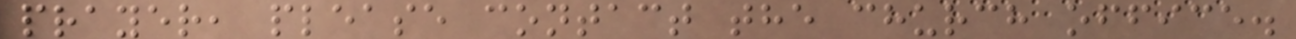prayer, please contact the church office.
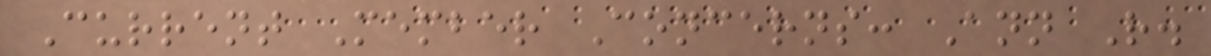Current Member Concerns: Ann R.
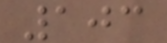103
